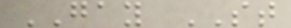GAY ST
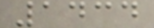1434
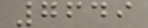7649
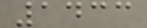1433
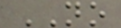NO
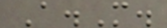A.M.
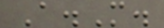A.M.
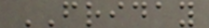FRIDAY
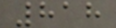818
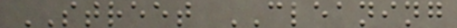STREET CLEANING
